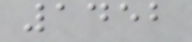1452
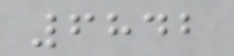6842
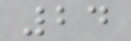24
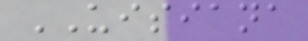UISIANA
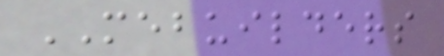MEBUILDERS
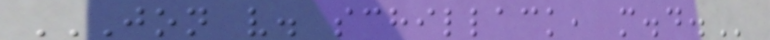JON V. SCHILLACK, M.D.
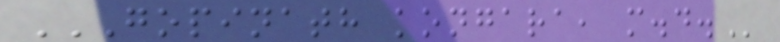GOPINATH KONGARA, M.D.
